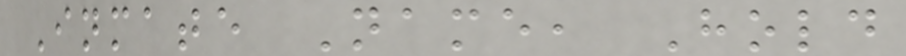Inmate Name, Hold
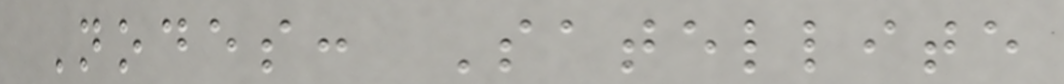Nodes: Satellite
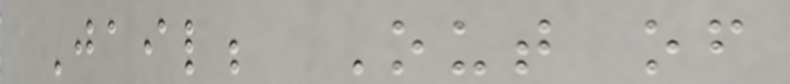Jail; Out of
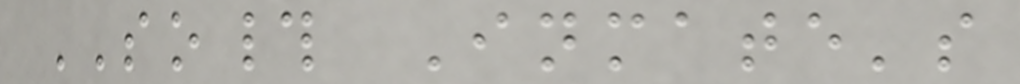SO# Inmate's
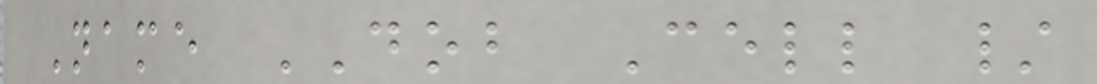Name DOB Cell /
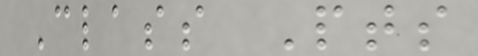Class Pts
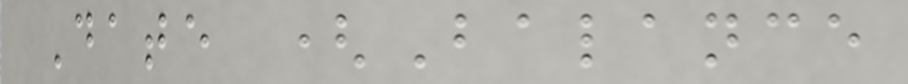Date (Balance
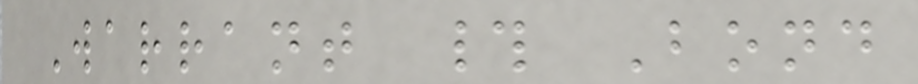Warrant # Bond
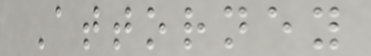Attorney
